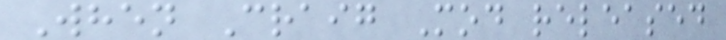When Craig Mod released
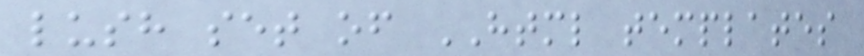lush set of HTML templates
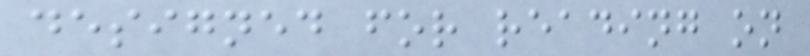designed for reading on
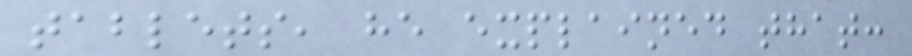tablets, he explained that:
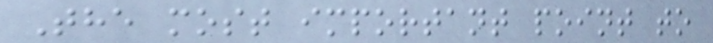The most important point to
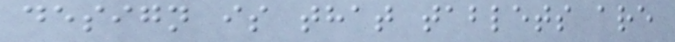design is that tablets are
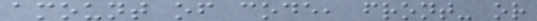amount of code, front- or
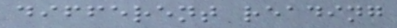different reading
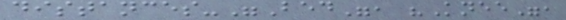distances-"Bed", "Knee",
